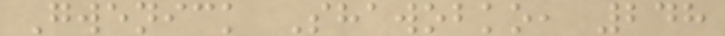Gwenick Shawobko, 248
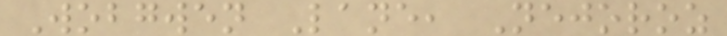Wobgwen Lane, Nejoroz
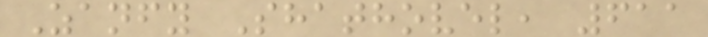Zanfy Shathovel, 611
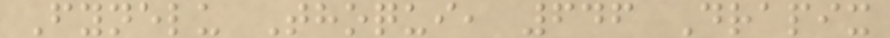Fynelu Thoqui, 646 Drapix
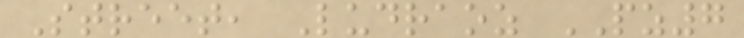Street, Ludraoz PZ7
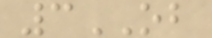3OB
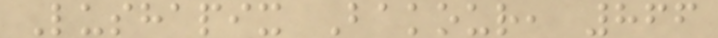Lushapix Bakour, 866
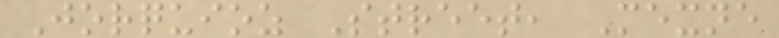Jorquioz Street, Mexne
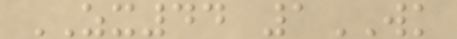ZX44 1WK
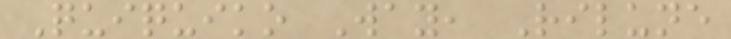Quiquiko Way, Rilune
